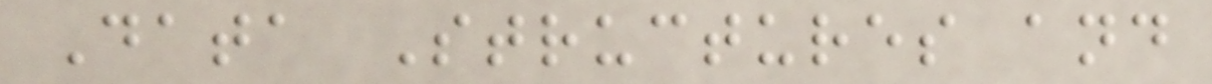Data Structures and
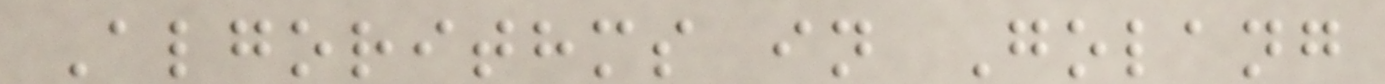Algorithms in Golang
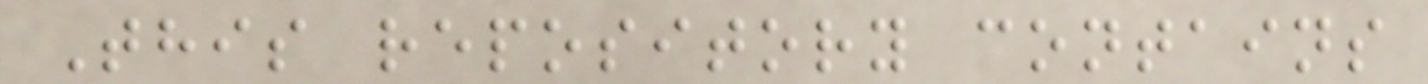This repository contains
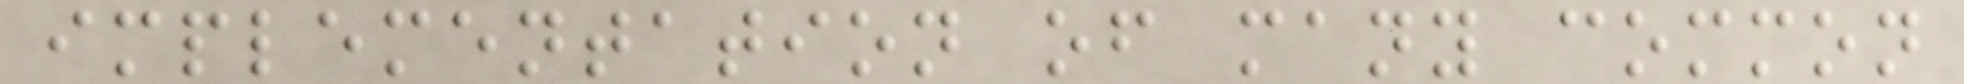implementation of many common
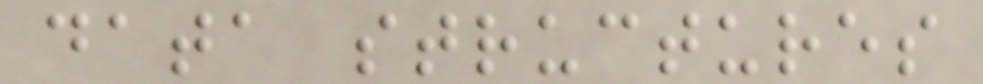data structures
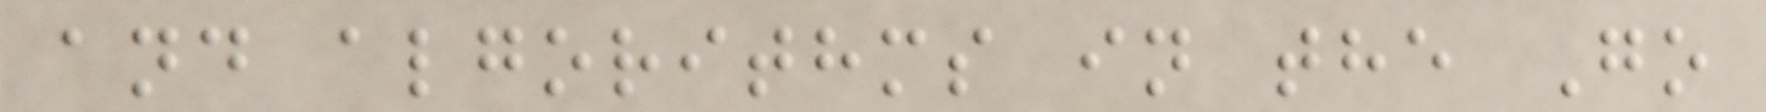and algorithms in the Go
